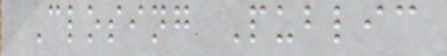Closing Public
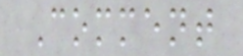Comment
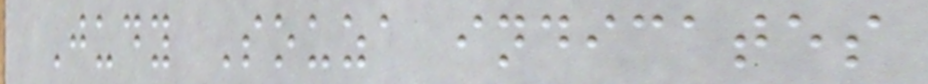Judy Souza indicates
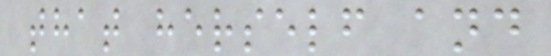that herself and
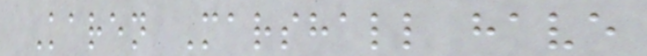Karen Marshall have
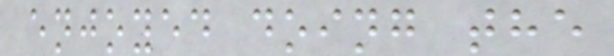enjoyed doing the
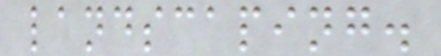landscaping.
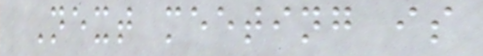Next meeting is
